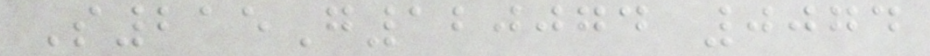S215G120074 0074
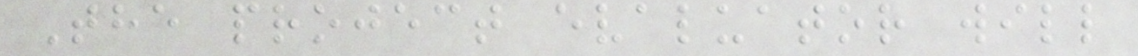The project evaluator will
